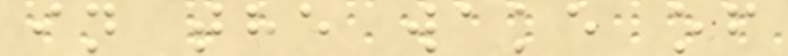in the wake of
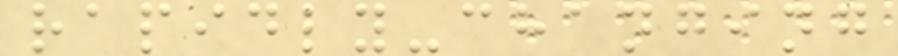rapidly-changing
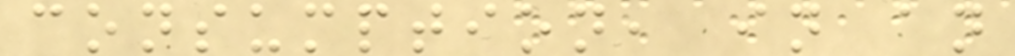consumption, in an
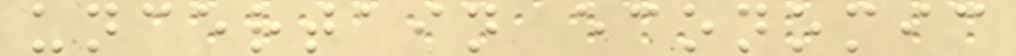uncertain economic
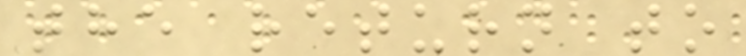the return to
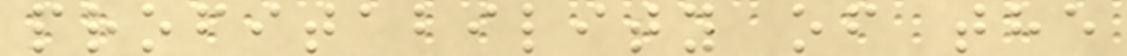profitability of the
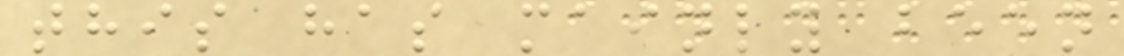this has mainly been
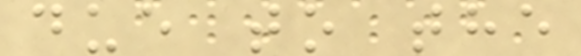due to the
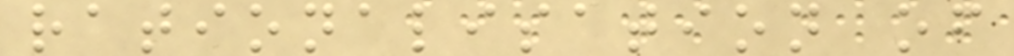rationalisation of
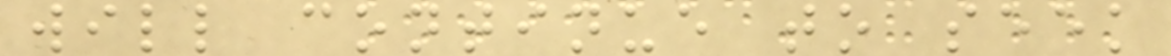will continue to seek
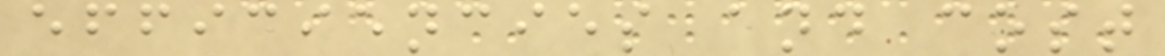efficiencies and cost
